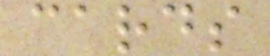cards
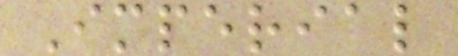Imperial
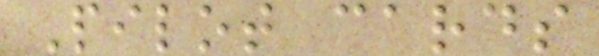Pilot cards
